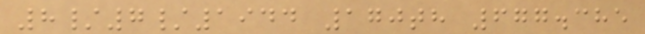8/7/1944 170th 677.385
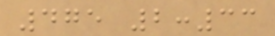475 2:33
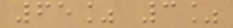65% 3%
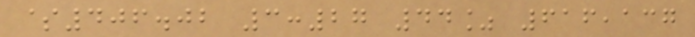$406.02 3:27 44% 616,137
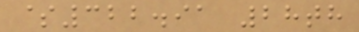$322.91 28th
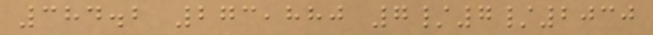384.2 273,880 7/7/2030
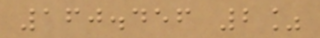160.456 2%
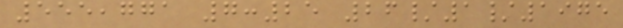555,771 7:25 26/1/1975
